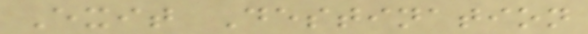Exit Destination
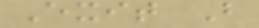Exit B
